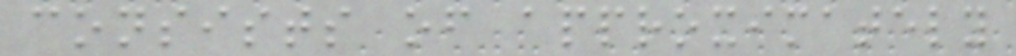consists of approximately
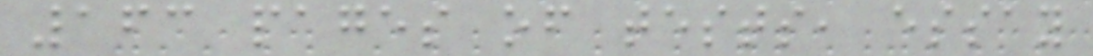163 pages of tests, essay
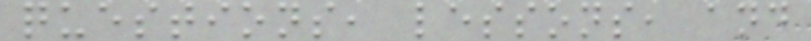questions, lessons, and
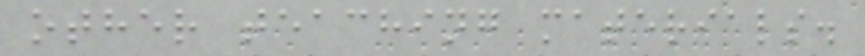other teaching materials.
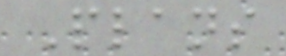Plans
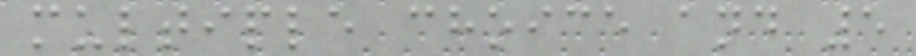multiple choice and 5
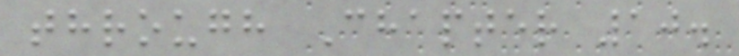through Chapter 10.
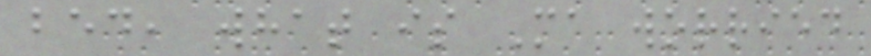bed, what is Ma worried
